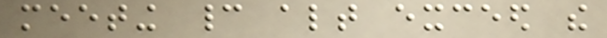meeting cannot altogether exceed the
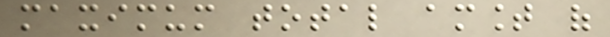maximum total amount of
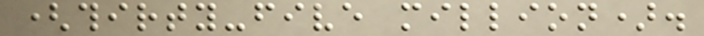(thirty-five million).
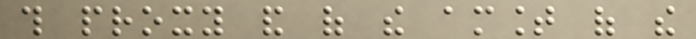this proxy and of the amount of the
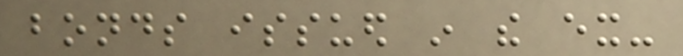bonds issued in the ex-
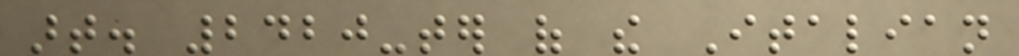art. 2420-ter of the Italian
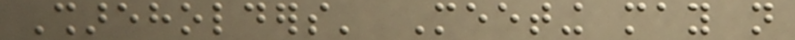Shareholders' Meeting may not
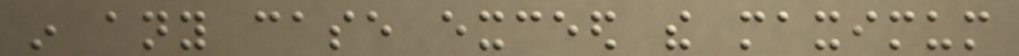in any case exceed the maximum
